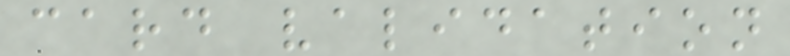card validation
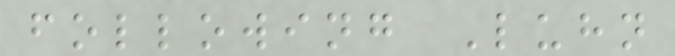following Luhn
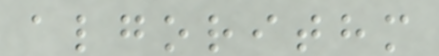algorithm
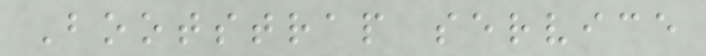Bootstrap service
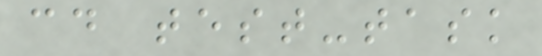cd test-task
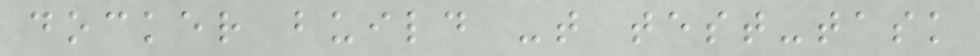docker build -t test-task
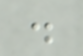.
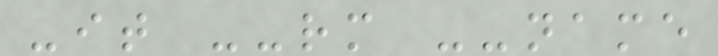-it --rm --name
